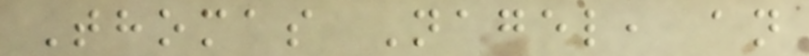Thomas Nagel, an
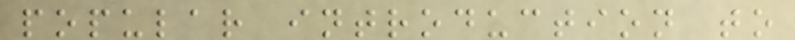popular introduction to
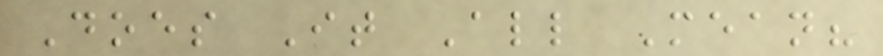Does It All Mean?
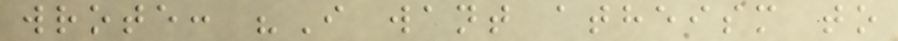wrote: "I want atheism to
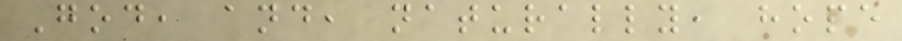God, and, naturally, hope
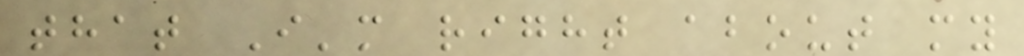that I'm right about my
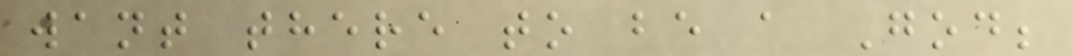want there to be a God;
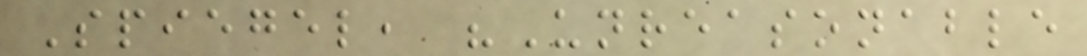Spiegel, "Unreasonable
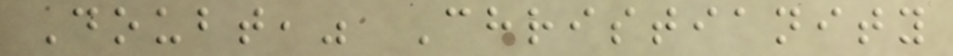Doubt," Christianity
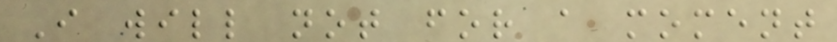I will not for a moment
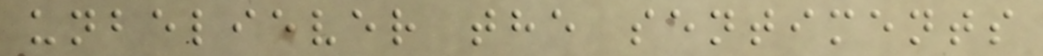unbeliever the sentiments
